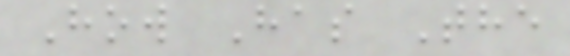How Has The
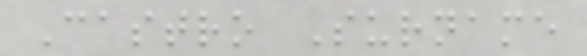Castro Surname
